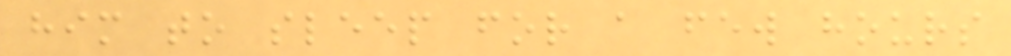him to sleep for a few hours
